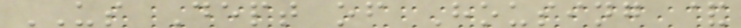US Dept of Housing &
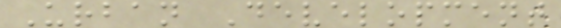Urban Development
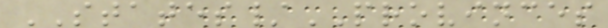STATES/PROVINCES
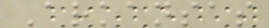Arkansas
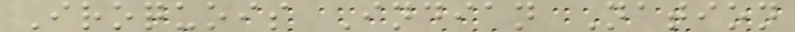Iroquois Indian Nation
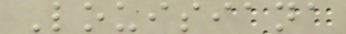Louisiana
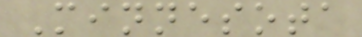Minnesota
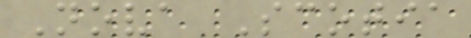Nova Scotia
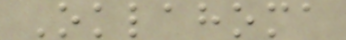Oklahoma
